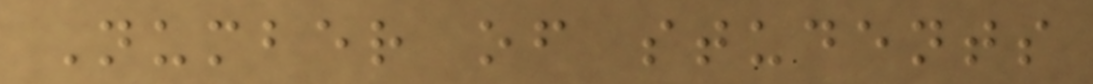Number of students
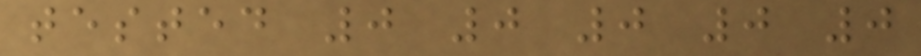tested 0 0 0 0 0
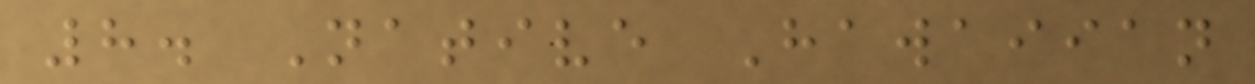8. Native Hawaiian
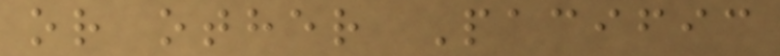or other Pacific
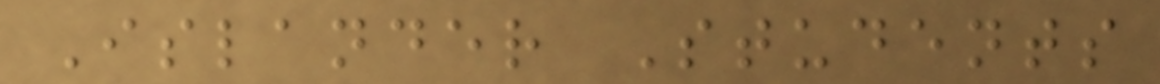Islander Students
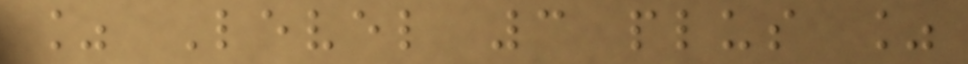% Level 3 plus %
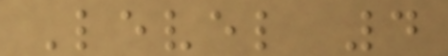Level 4
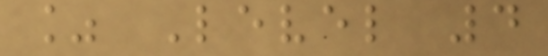% Level 4
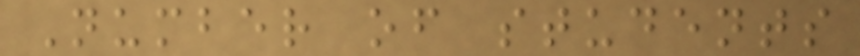Number of students
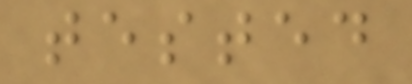tested
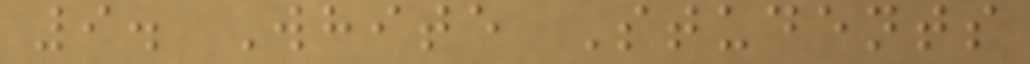9. White Students
